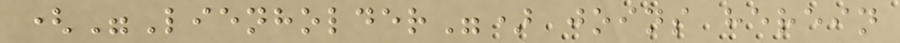("Lienholder") joins herein
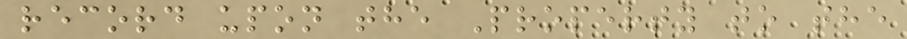record upon the Property to the
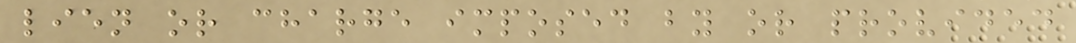lien or charge imposed by or provided
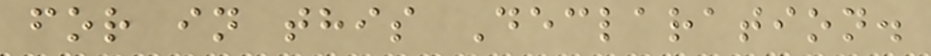for in this Declaration.
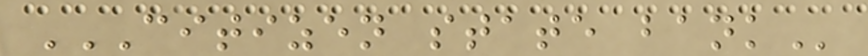CITIZEN STATE BANK
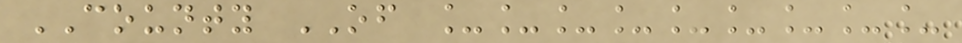COUNTY OF _________
